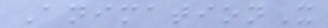AnimationX
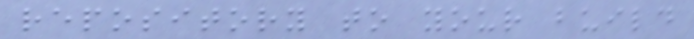repository to your build
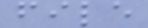file
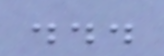...
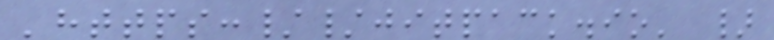'https://jitpack.io' }
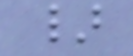}
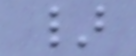}
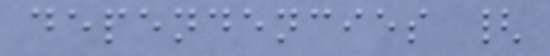dependencies {
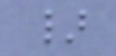}
